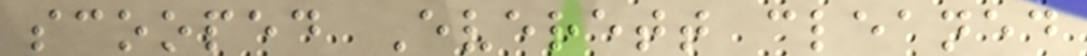scooped Everett cleaned
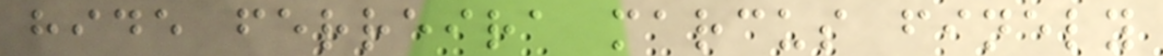hide ferreira marcus finely
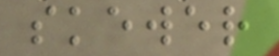skewer
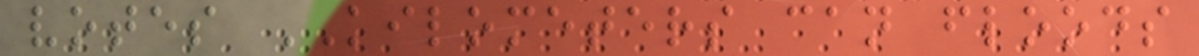votes KILOMETERS can floods
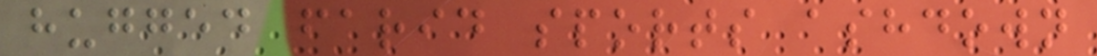hugged farid sports ashdown
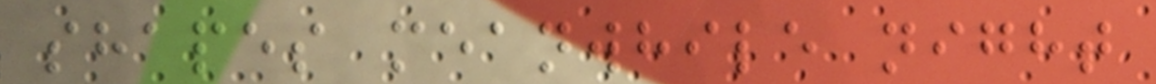shapes meanwhile night
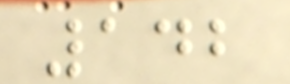142
